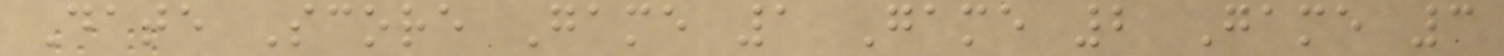Date Score Game 1 Game 2 Game 3
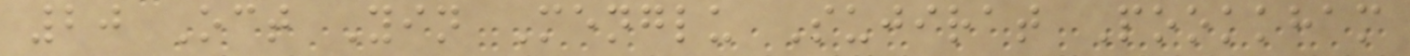20 Oct Yin Menglu Sujirat Pookkham
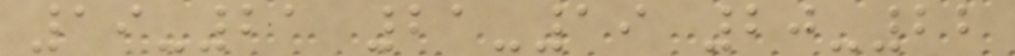19-21 21-19 20-22
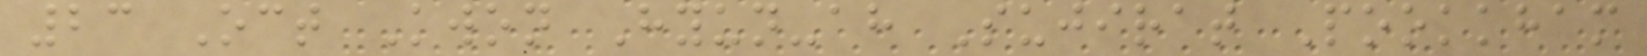23 Oct Kwon Hyun-ah Sujirat Pookkham
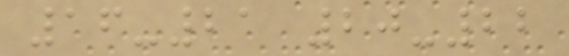16-21 20-22
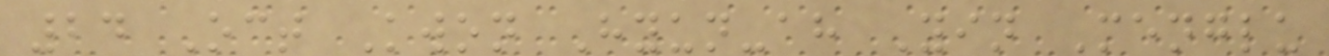24 Oct Kwon Hyun-ah Yin Menglu
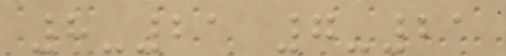8-21 7-21
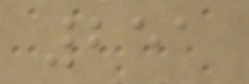251
